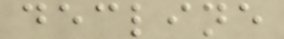decline
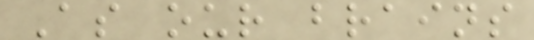As our brains
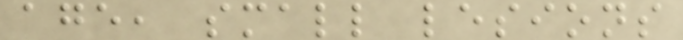age, small lesions
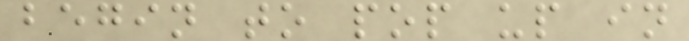begin to pop up in
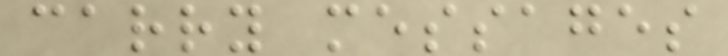carry messages
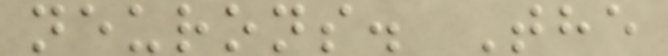neurons. The
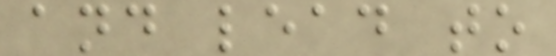and lead to
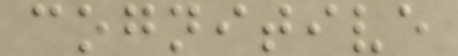cognitive
